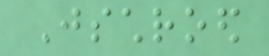Jschroed
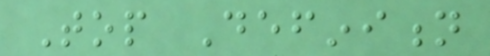Top Definition
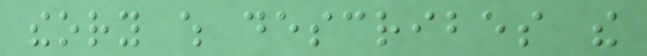theory which describes the
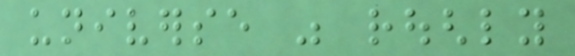universe was roughly
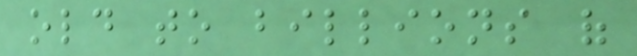old to billions of
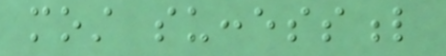most successful
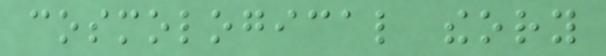cosmological theory
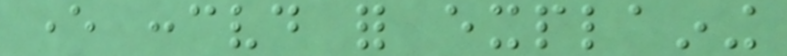ever conceived for explaining
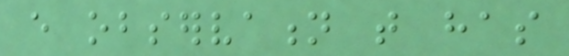every observation that has
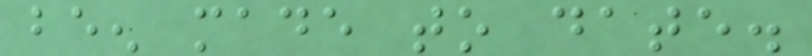been made to date.
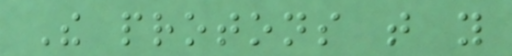The protons that you
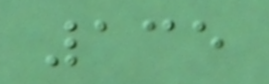135
